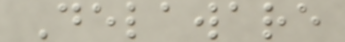Delaware
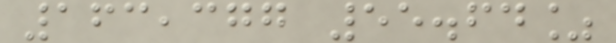163,377 55.64%
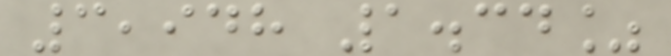3,948 1.34%
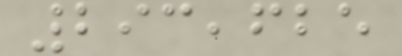293,625
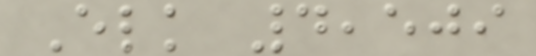Elk 4,509
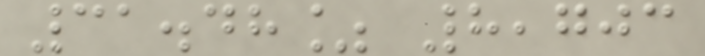31.48% 8,703
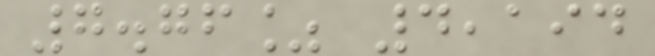7.76% 4,194
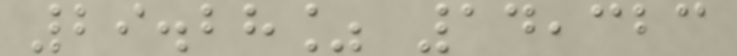29.28% 14,323
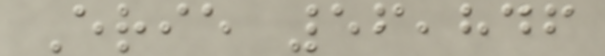Erie 56,846
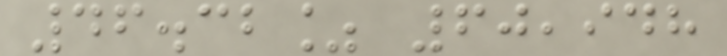46.32% 60,948
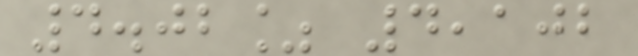4.02% 4,102
